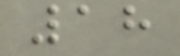18
